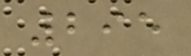295
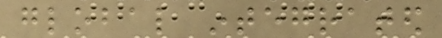global integrated
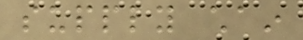supply chain
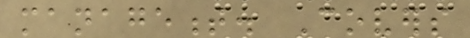management. Covers
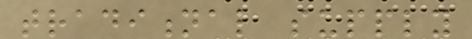traditional supply
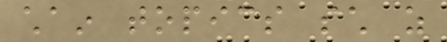chain topics such as
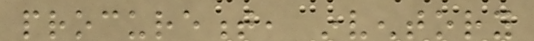procurement, inventory
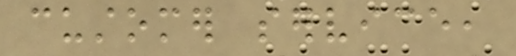customer service,
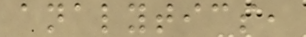analytics,
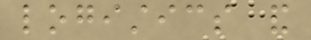logistics and
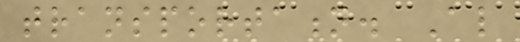transportation. Also
